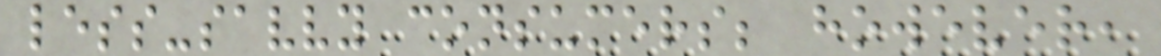less-savvy consumers; however,
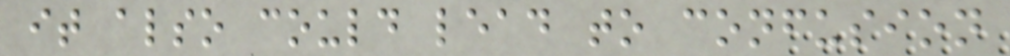it also could lead to confusion
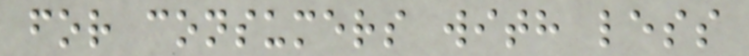for consumers with less
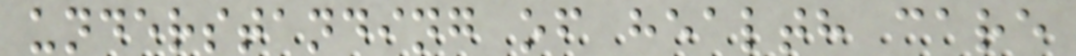understanding of health care
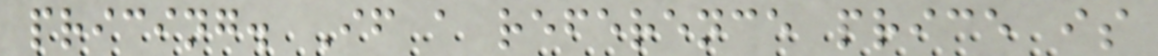pricing. If a reference price is
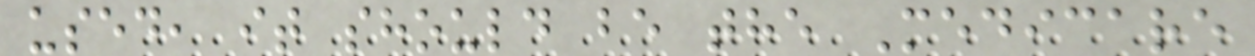used, it should be the Medicare
